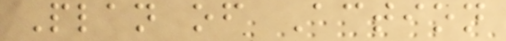Plan of Action
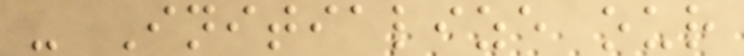- Initialize our
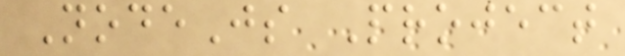NodeJs Project
